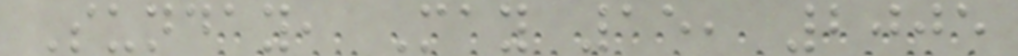Sunday, May 15, 2005
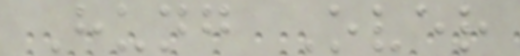Hung Over
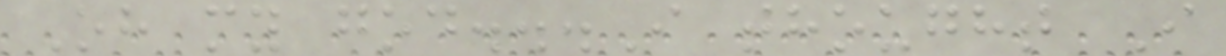Oh my god...I thought I
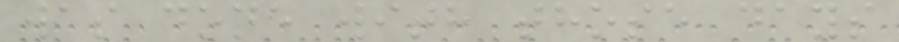was done with those days
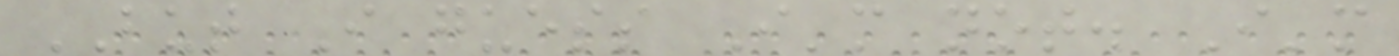BUT I guess I'm not. I'm
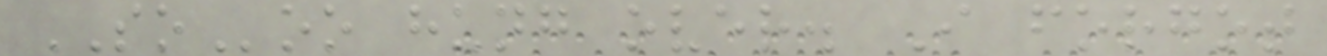SOoo hung over. I forgot
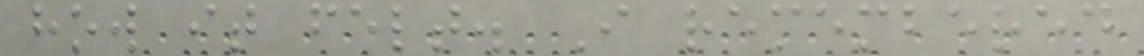how it felt. I remembered
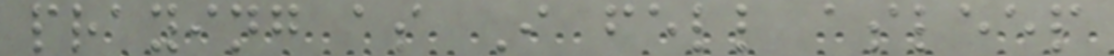praying as I fell asleep
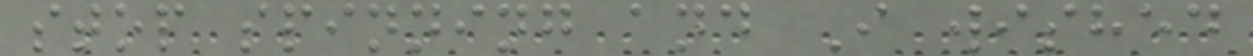stop spinning and I wished
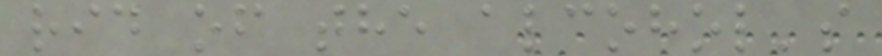rid of the alcohol's
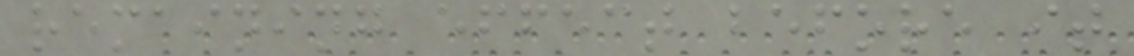remaining effect before it
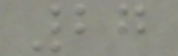27
